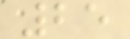25
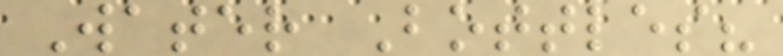Water Bottles?
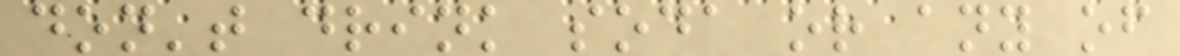don't drink soda or any of
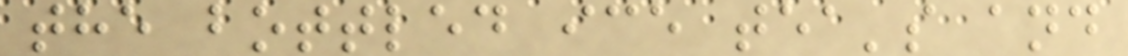the bottled ice tea's and
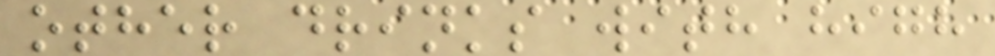other drinks with high
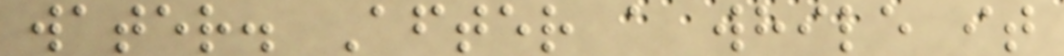water. After a while it
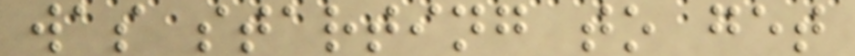was starting to get
